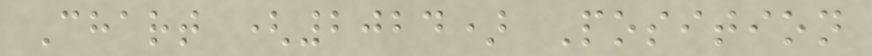Chart (2024) Position
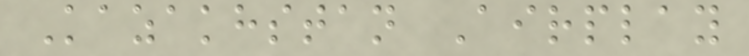Kazakhstan Airplay
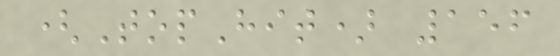(TopHit) 156
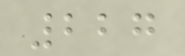227
